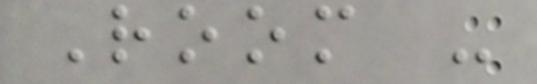Room -
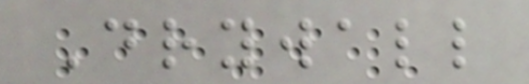Drywall
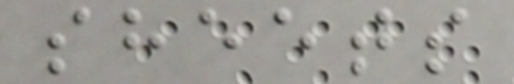sheets
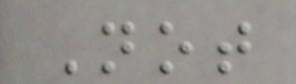Not
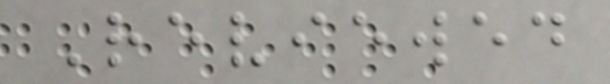Reviewed
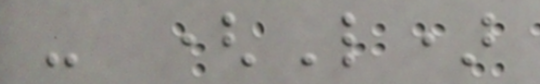- (L)
